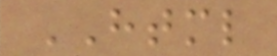HTML
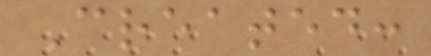Created:
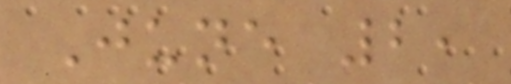June 2,
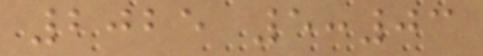2025 5:03
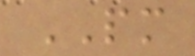PM
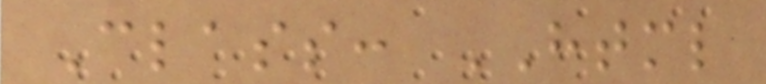Class: HTML
